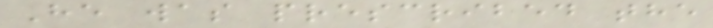He was prescribed the
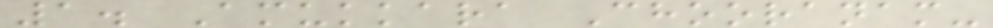1. Amukkara Chooranam-
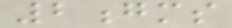2gms
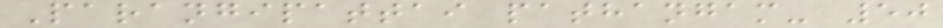Parangipattai pathangam- 50
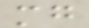mg
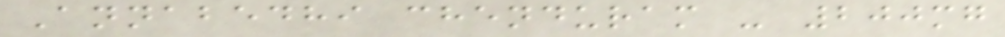Annabedhi chenduram - 200mg
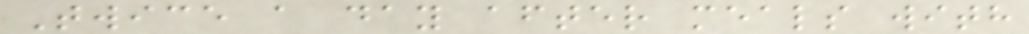Twice a day after meals with
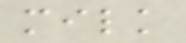milk
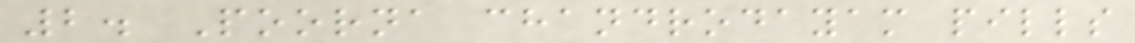2. Poorna chandrodayam pills
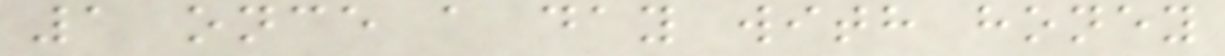1 once a day with honey
